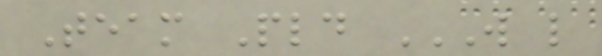Team Pld W L
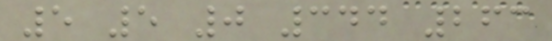5 5 0 344 263
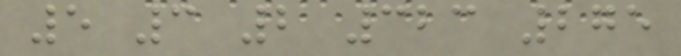5 3 2 323 275
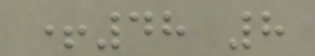+48 8
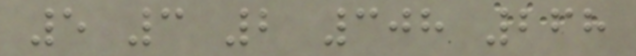5 3 2 308 268
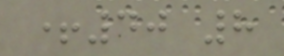+40 8
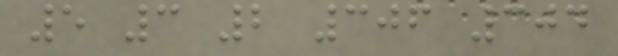5 3 2 306 304
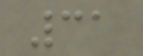31
